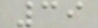39
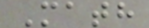Math
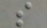s
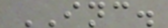INC.
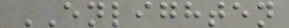ENLIGHTEN
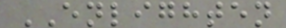ENLIGHTEN
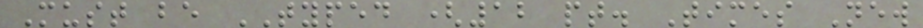Must be TYPED (12 pt. Times New
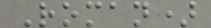Roman)
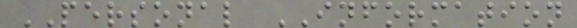PERSONAL INFORMATION
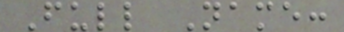Full Name:
